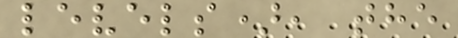levels), the
